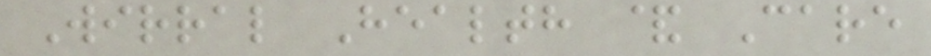Wirral Health & Care
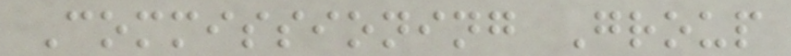Commissioning Group
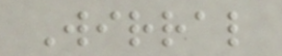Wirral
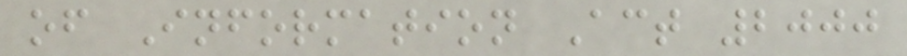of Information Act 2000
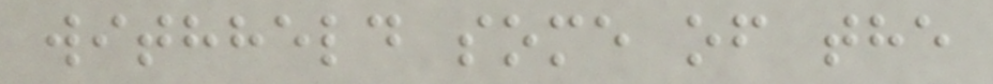withheld some of the
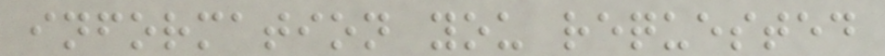information you requested
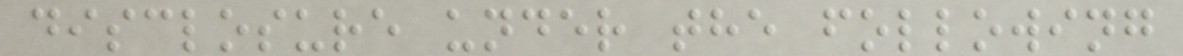disclosure under the following
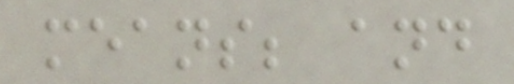means; and
